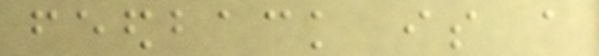feedback is a
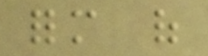form of
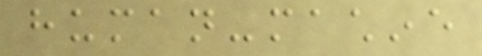human-machine
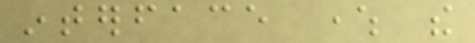interface where the
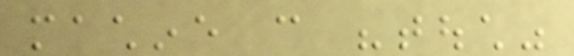machine can "touch"
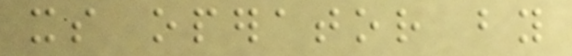its operator by
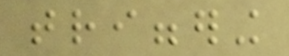triggering
